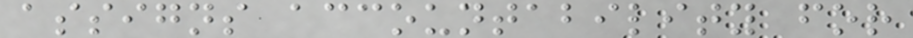assigns accountability for
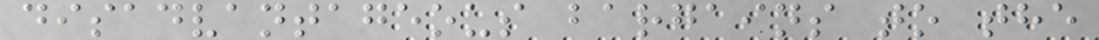disadvantageous bargains to the
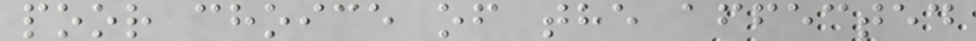poor choice of the affected
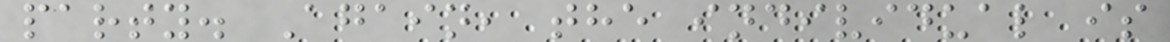party. Again, the individual is
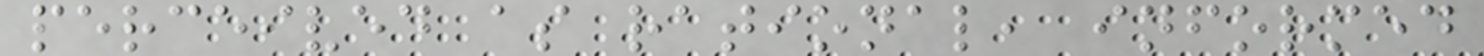perceived as rational, informed
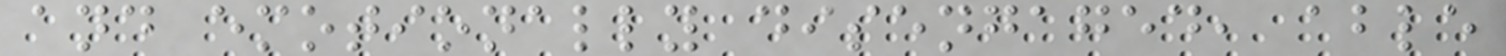and emotionally disengaged, able
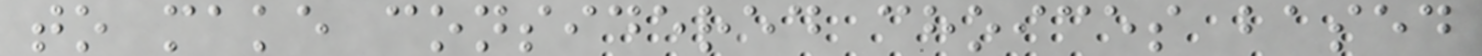to make considered choices based
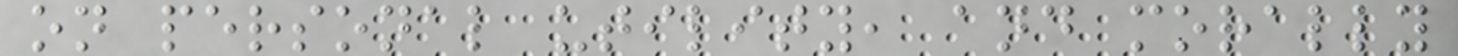on personal utility, and morally
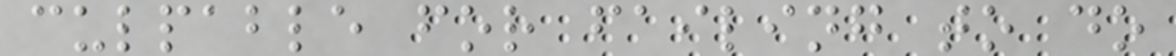culpable for failing to do
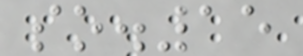so.15
